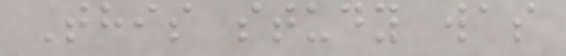This study was
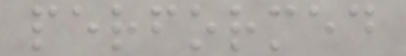performed
